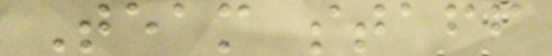Team staff
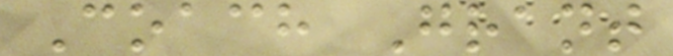Coach Grant
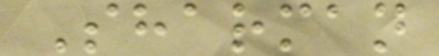Sharman
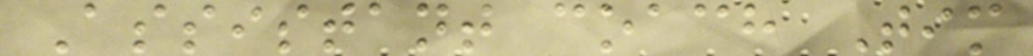Assistant coach Tim
